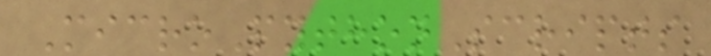MicroPythonScripts
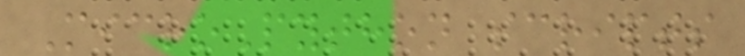MicroPython scripts
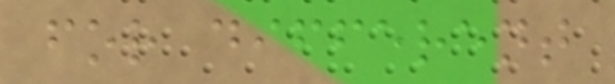for different
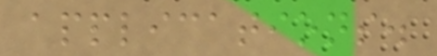applications.
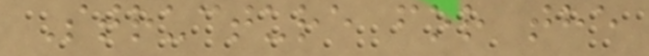Structure for the
